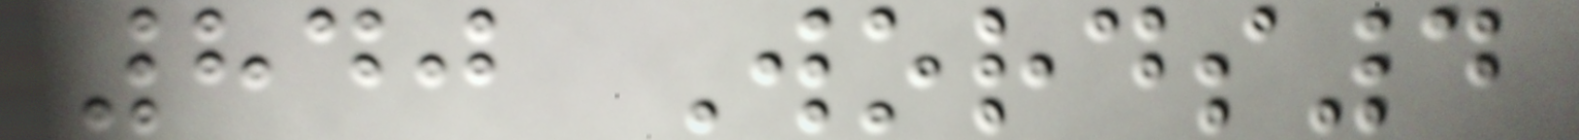840 Words4
